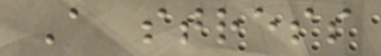A stress
